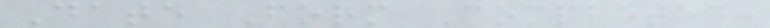Date Form Completed:
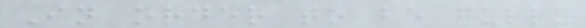In order to be fully
